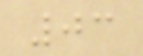03
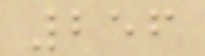256
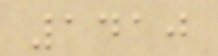1410
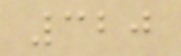320
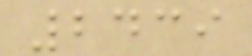2439
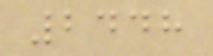2448
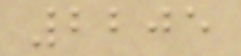2205
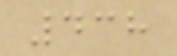438
